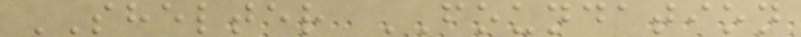SHELTER FOUNDATION
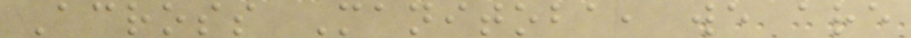Across Manitoba, we are
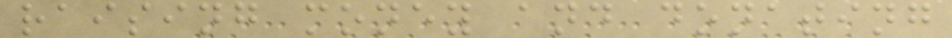raising money and donating
